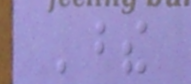These
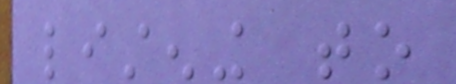listening to
